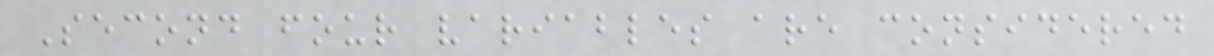Second four variables are considered
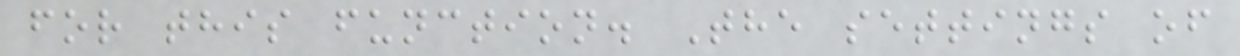for this function. The settings of
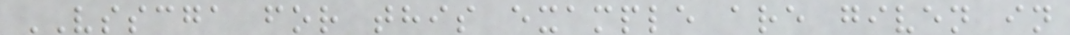VSSCGA for this example are given in
